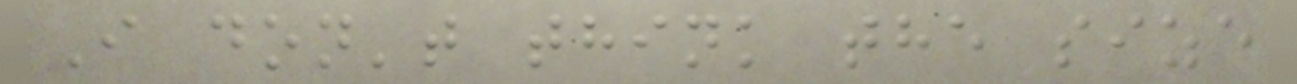I don't think the size
